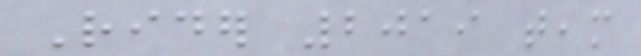Rider 2019 team
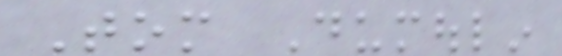Tom Dumoulin
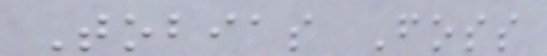Tobias Foss
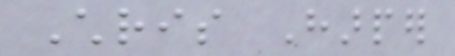Chris Harper
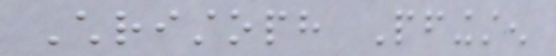Christoph Pfingsten
